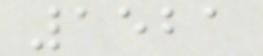1521
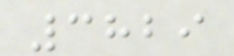3829
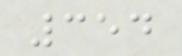354
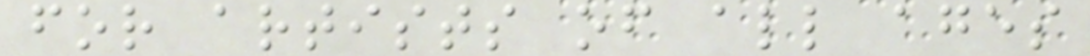for artists of all ages
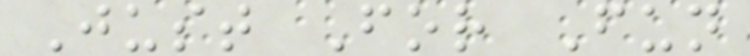Just For Fun
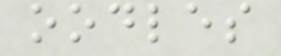oodles
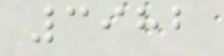3982
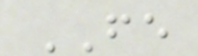FE
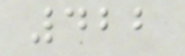422
